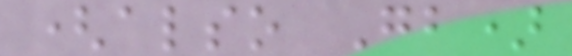(also Gb)
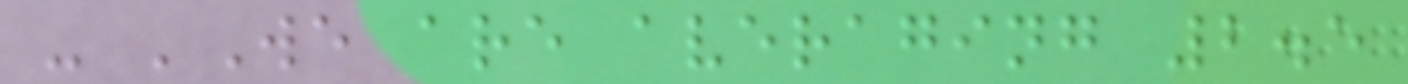- 'We are averaging 2.5
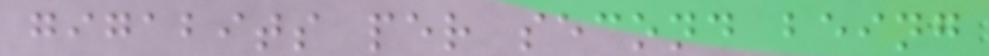gigabits per second being
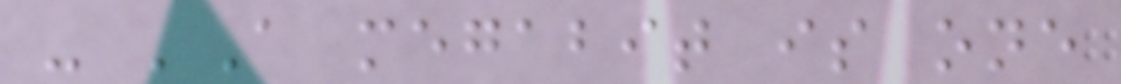- 'A megabit is one
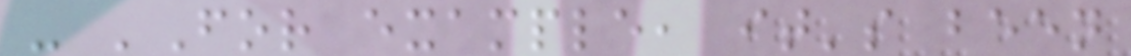- 'For example, it's been
